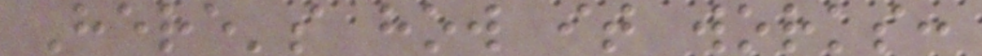Here's how it works:
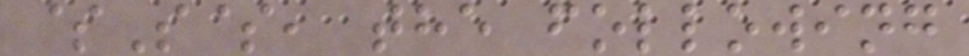$S$, the following
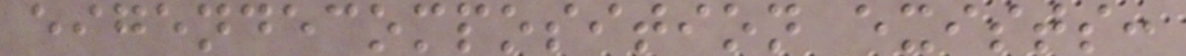eigendecomposition exists:
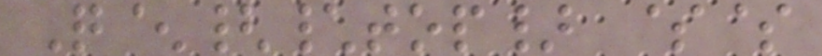Q^{\top} $$
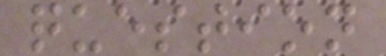question
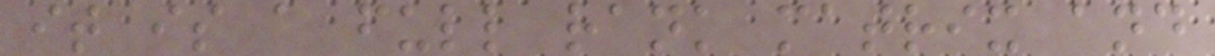it is a full rank matrix and
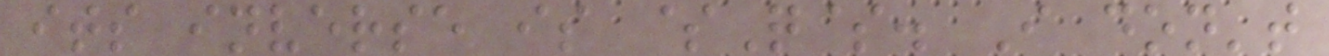its inverse is $Q$. I don't
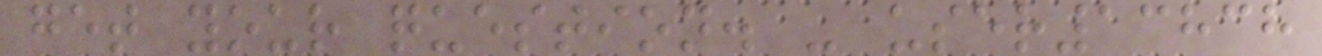get your question. - user13838
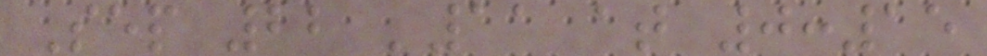Sep 22 '11 at 0:15
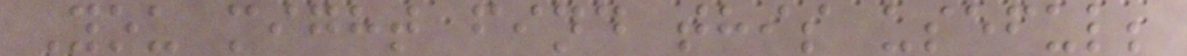You might find this useful;
